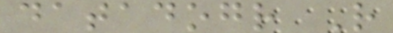datadogr R
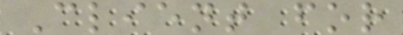Client for
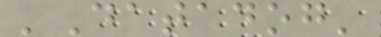'Datadog'
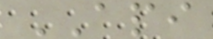API
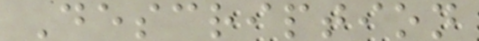Description
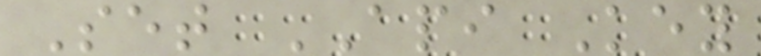Set API Key
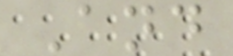And
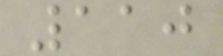110
